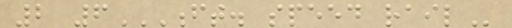2 6FT. SPEED RAIL
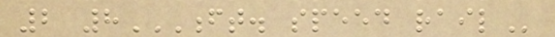2 8FT. SPEED RAIL
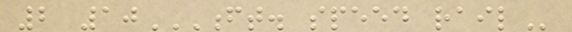2 10FT. SPEED RAIL
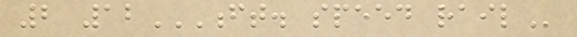2 12FT. SPEED RAIL
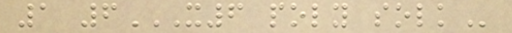1 6X6 POLY SOLK
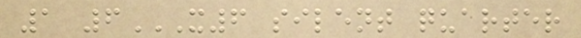1 6X6 SILENT QUARTER
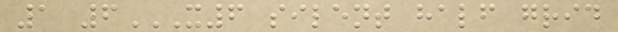1 6X6 SILENT HALF GRID
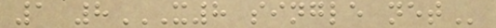1 8X8 SINGLE NET
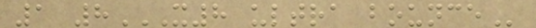1 8X8 ULTRA BOUNCE
